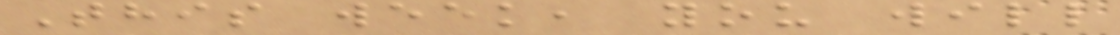This week, you will
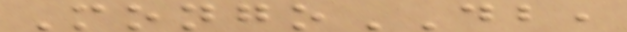MongoDB,
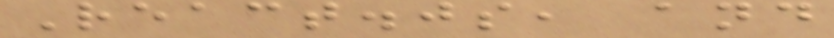React.js, and
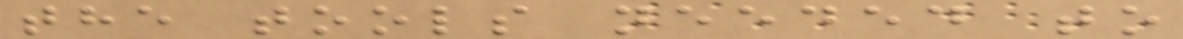the tools needed to
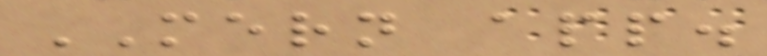MERN app.
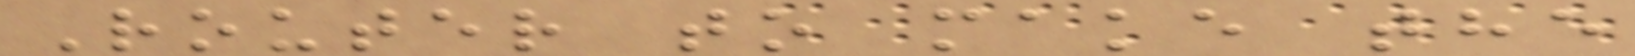Router to make the
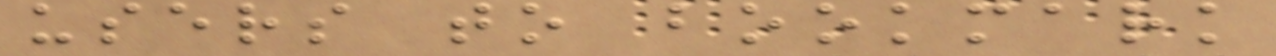users to bookmark
